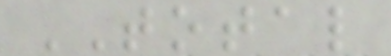TOTAL
